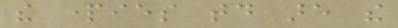the parties today are the
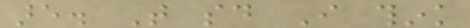are. That said I think
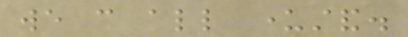we can all understand.
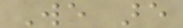We are
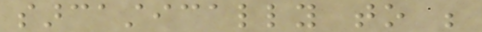sarcastically to be
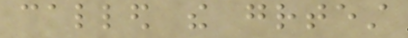called the greatest
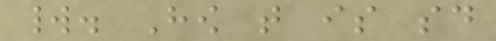world. How that is said
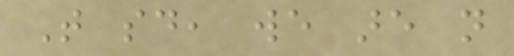That said, we are not
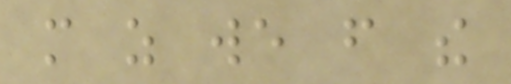more as we from the
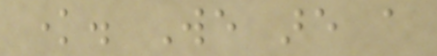know. We are a
